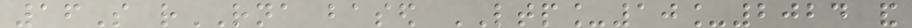16S rRNA based LTP_10_2024 and
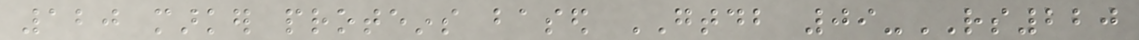120 marker proteins based GTDB 09-RS220
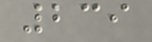239
